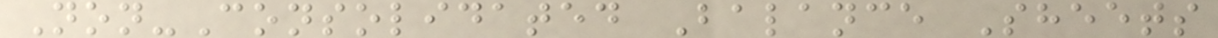Non-Consolidated Balance Sheets
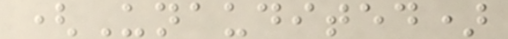(Unaudited)
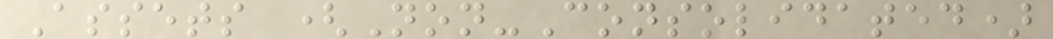Assets (Non-Consolidated)
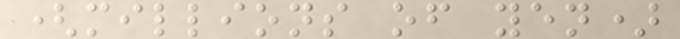(millions of yen)
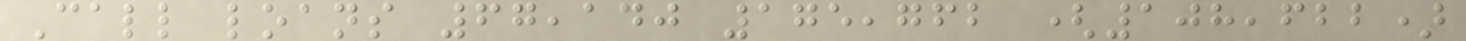Call loans 67,140 175,762 (108,622)
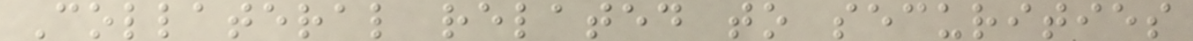Collateral related to securities
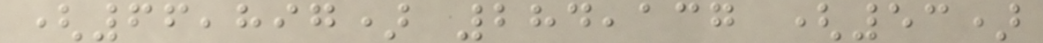(66,897) 284,137 (53)
